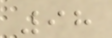98
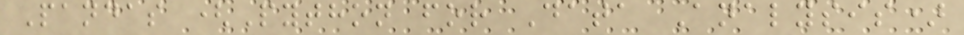Pandas (Python for Data Analysis)
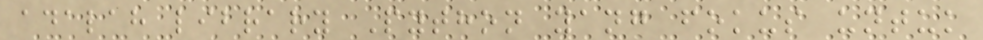adalah library Python yang fokus untuk
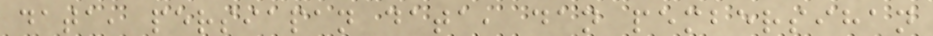data, persiapan data, dan pembersihan
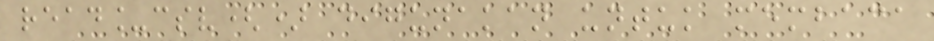read_csv() digunakan untuk membaca
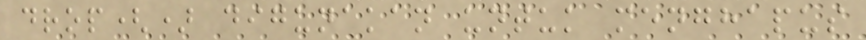drop() digunakan untuk menghapus
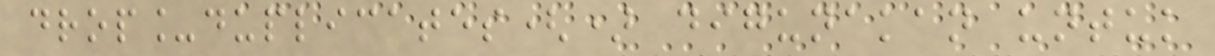drop_duplicates() digunakan untuk
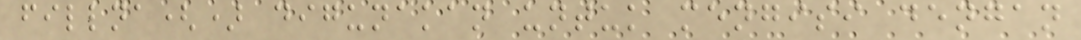fillna() digunakan untuk mengisi dengan
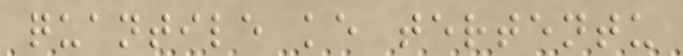quantile ke tertentu
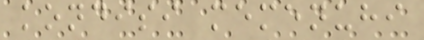kondisi memenuhi
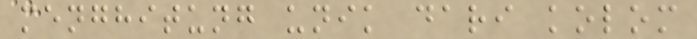menghitung unik dari kolom
